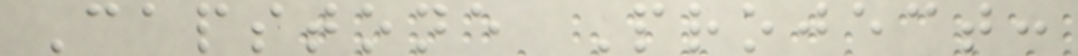Capstone Project:
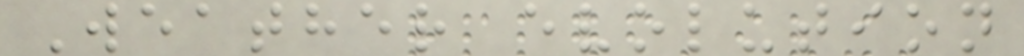Weather evolution
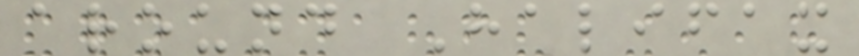around Halifax
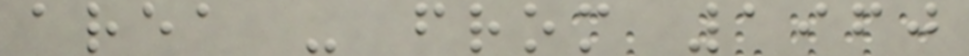area - from 1960
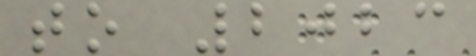to 2023
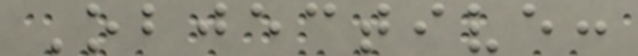Objective:
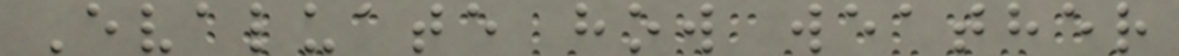Evaluate how weather
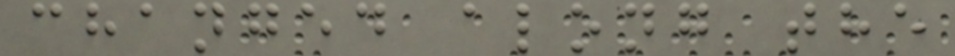changed along the
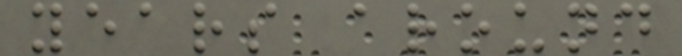years around
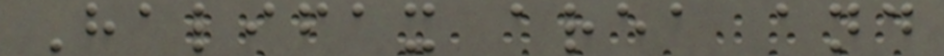Halifax area and
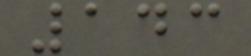143
